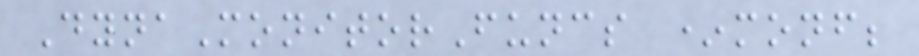DynaMonitorFuncs *monf;
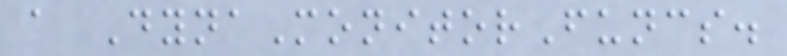a DynaMonitorFuncs.
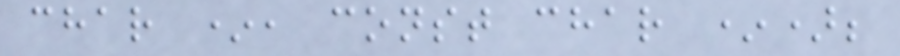char *, const char *);
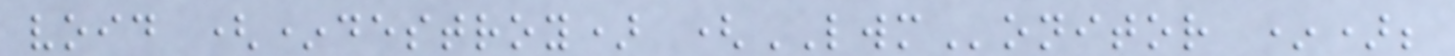void (*destroy) (LWMonitor *);
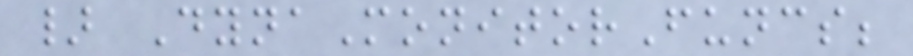} DynaMonitorFuncs;
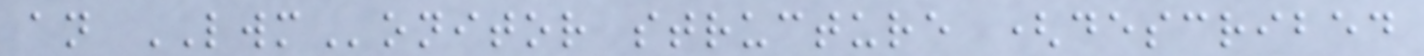an LWMonitor structure (described
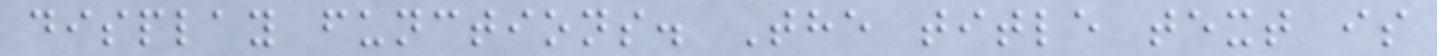display functions. The title text is
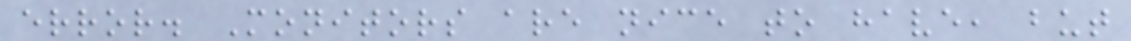error. Monitors are nice to have, but
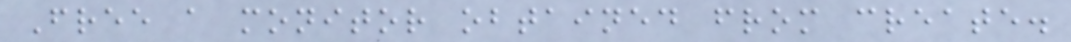Free a monitor obtained from create.
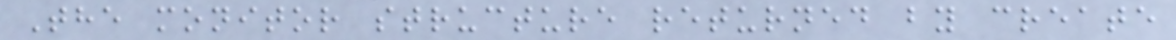The monitor structure returned by create
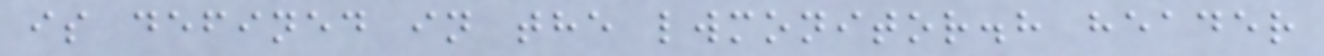is defined in the lwmonitor.h header
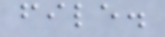file.
